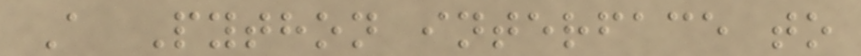A Python interface to
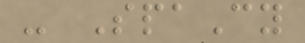- SpaCy
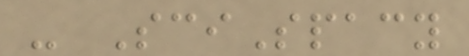- SciSpacy
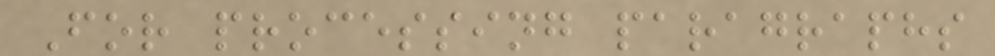For processing paragraphs
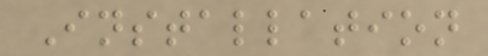Installation
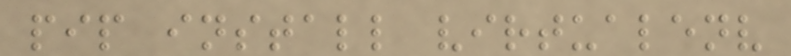pip install virtualenv
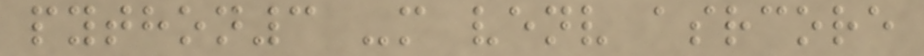python3 -m venv asrcore
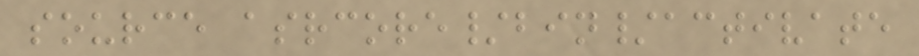source asrcore/bin/activate
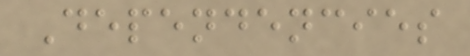Dependencies
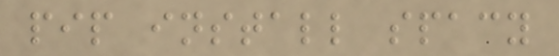pip install spacy
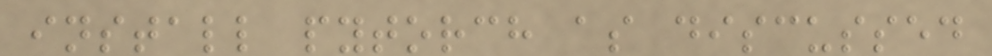install pytorch as discussed
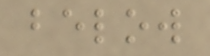below
